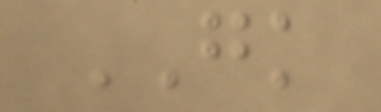GK
